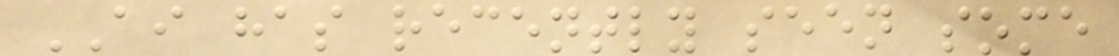AI has recently seen some
